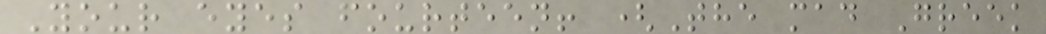Your eyes fourteen! (The mad Greek
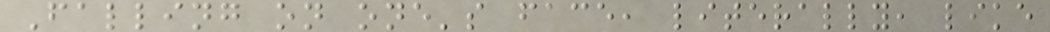Falling on one's face, literally, like
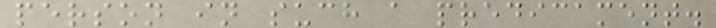person in such a predicament.
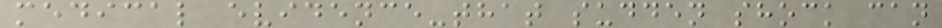medical evidence-that sudden shock can
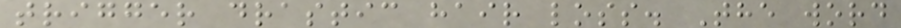trigger drastic hair loss. The word
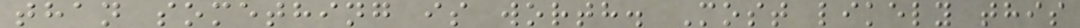than something is worth. Most likely this
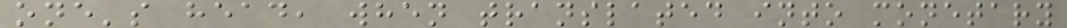one's head, when translated into monetary
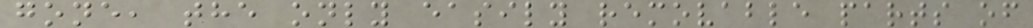gone, the only easily removable parts of
